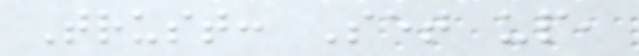Trust: Set up,
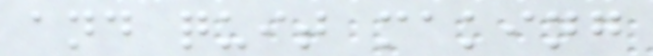and quit making
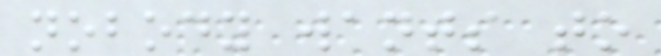nobody wants to
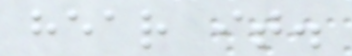hear it.
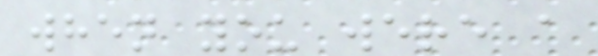when you were a
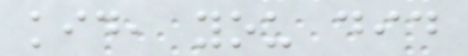kid, you did
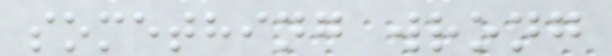something wrong
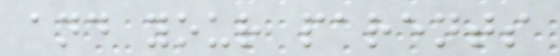and your parents
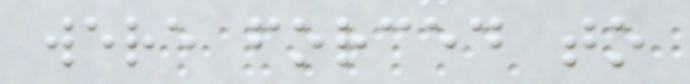were forced to
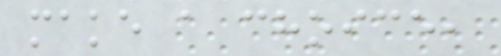make a choice,
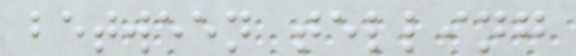between telling
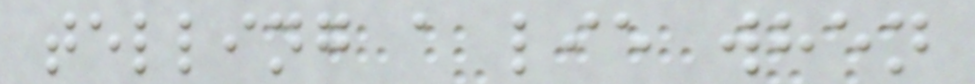telling a lie when
